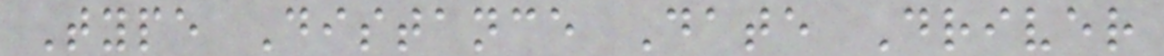Type Distance Date Driver
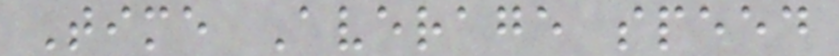Time Average speed
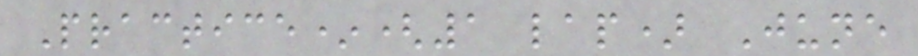Practice*(1 lap) June
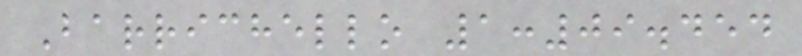Barrichello 1:09.454
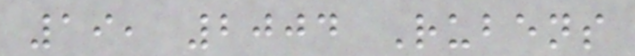19, 2004 Rubens
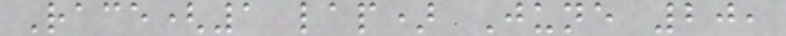Race(1 lap) June 20,
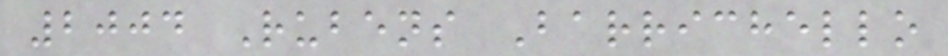2004 Rubens Barrichello
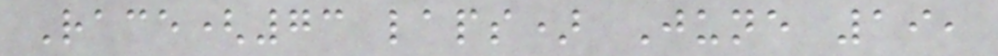Race(73 laps) June 19,
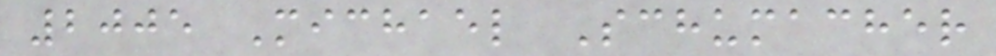2005 Michael Schumacher
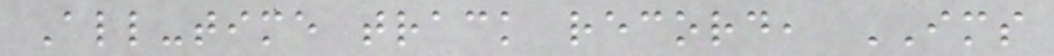All-time track record, IMS
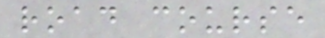road course
